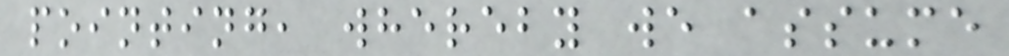pointing, whereby we assume
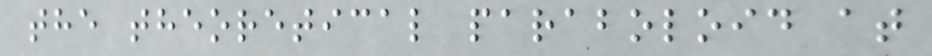the theoretical paraboloid at
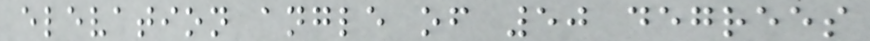elevation angle of 50 degrees
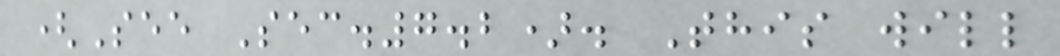(See Sec.7.2). This will
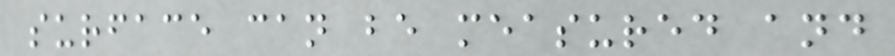surface can be measured and
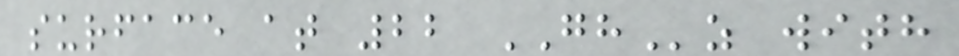surface at 22 GHz with
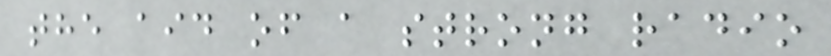the aid of a strong radio
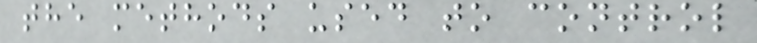the methods used to control
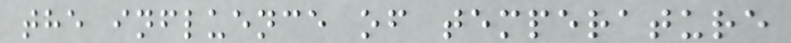the influence of temperature
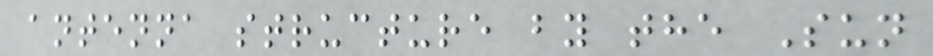antenna structure by the Sun
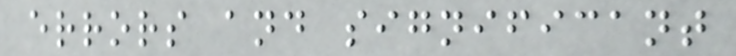errors and significant
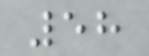58
